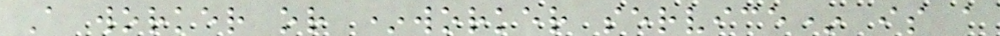A worker or *worker service* is a
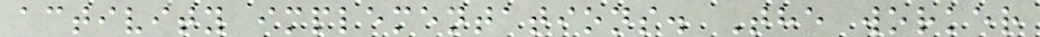activity implementations. The worker
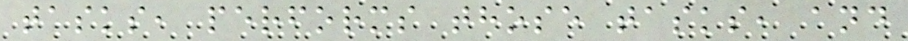tasks, performs those tasks, and
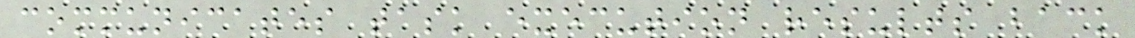communicates task execution results back
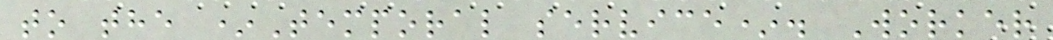to the *Temporal service*. Worker
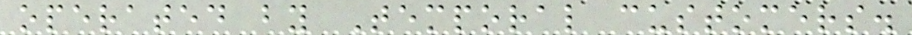operated by Temporal customers.
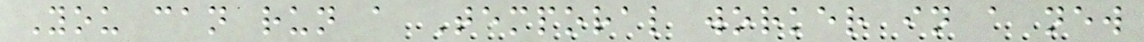You can run a Temporal worker in a new
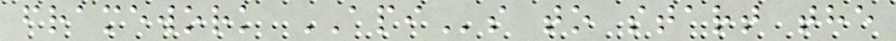framework APIs to start the
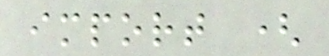import (
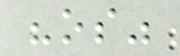"os"
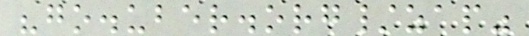"go.uber.org/zap"
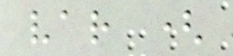var (
